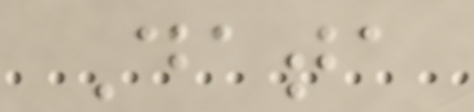Data
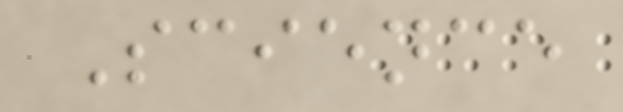Science
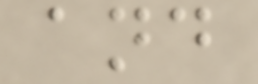and
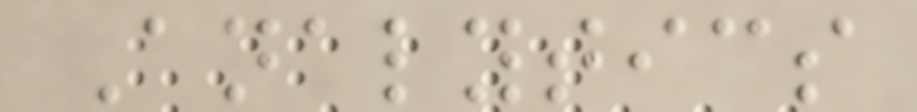Analytics
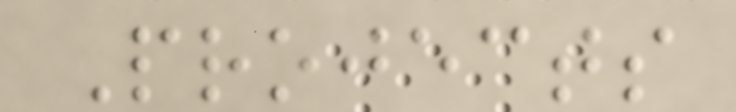Projects
